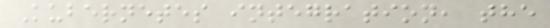Kubernetes integration, the
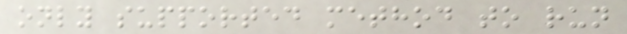only supported method to run
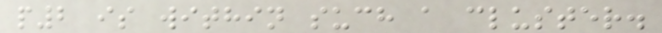p2 is within such a cluster.
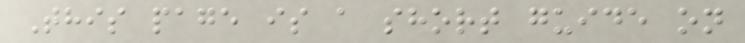This page is a short guide on
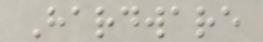Hardware
